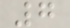7
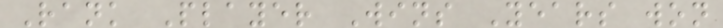Rank Player Wins Years won
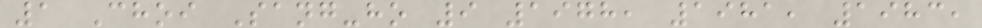1 Choi Sang-ho 9 1978, 1981, 1983,
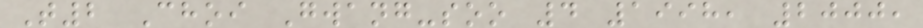T2 Choi Gwang-soo 4 1998, 2000,
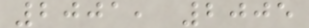2001, 2005
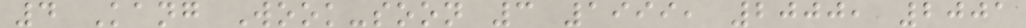4 Kang Wook-soon 3 1999, 2000, 2001
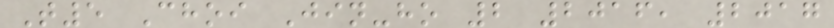T5 Choi Jin-ho 2 2016, 2017
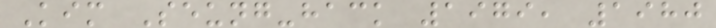Kim Seung-hack 1979, 1980
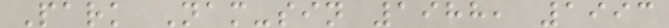Park Nam-sin 1988, 1993
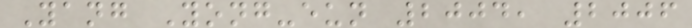Yang Yong-eun 2004, 2006
